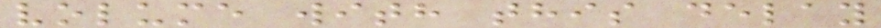volume with this delay
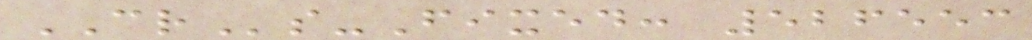CRs-Fixed: 526553
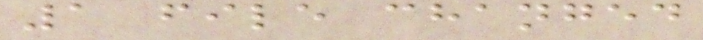1 file changed
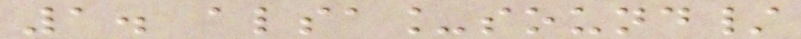1. alsa_sound/
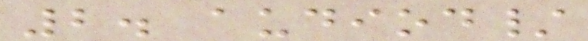2. audiod/
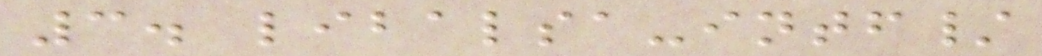3. libalsa-intf/
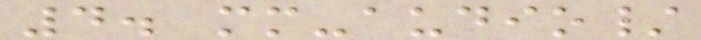4. mm-audio/
